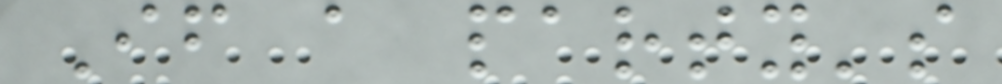If a party's
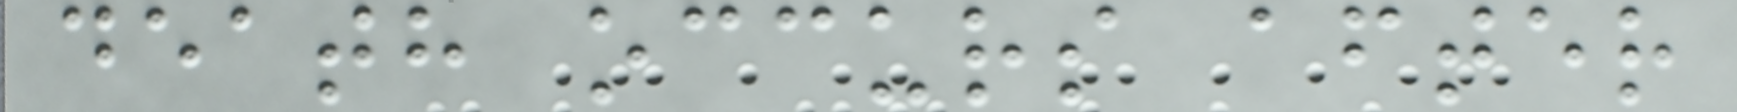death occurs after
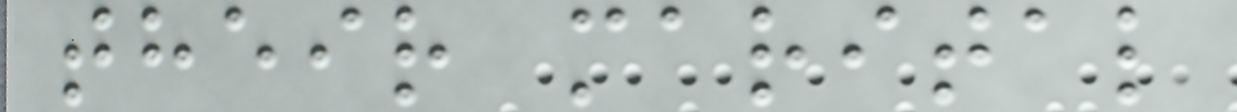their marital
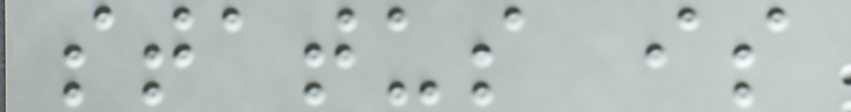status is
